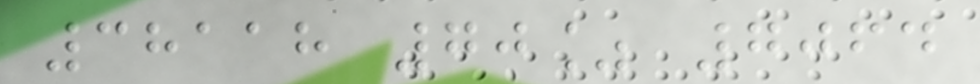38118 70% 7064
